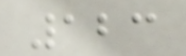123
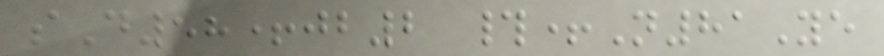sD58+jb2 #+N81Ye
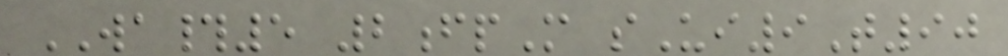WA#5 2fpM sUi9T90
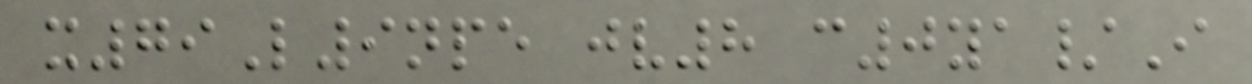x79L9npe jv8 c0ya/I
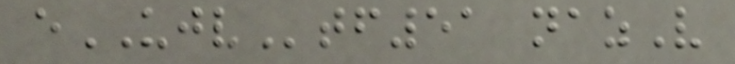eUJVtf51 nazV
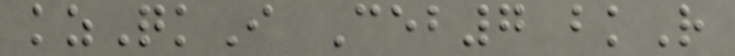kzQkI Ceb7 bkR
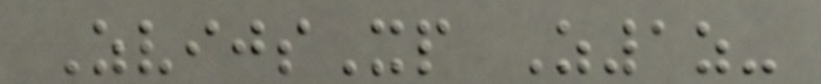ZvijsXp Z1z-
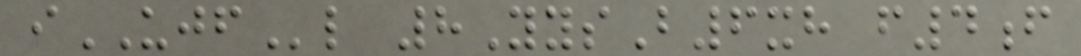iUJFl 8YysB6xh f4f
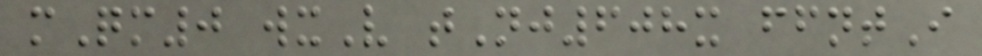mQm0 wxV tNj608x ffntI
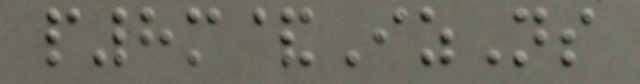p8m&IzNs
